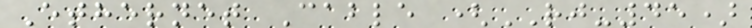Ethernet Cable (RJ-45)
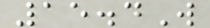15.4W
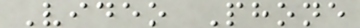Video Phone
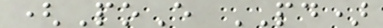(PoE PD)
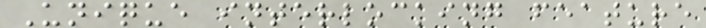Unique interlocking feature
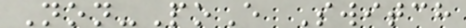Non-PoE Switch
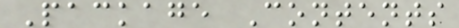Package Contents
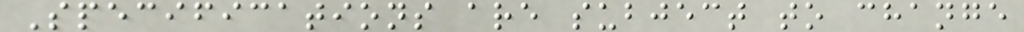Specifications are subject to change
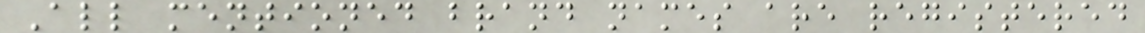All mentioned brand names are registered
